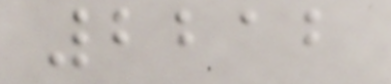2212
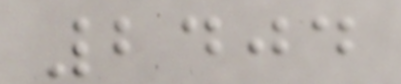2404
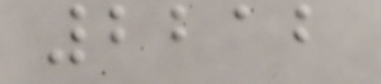2212
